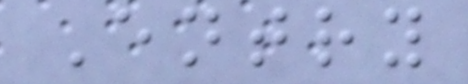Entry
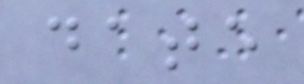date
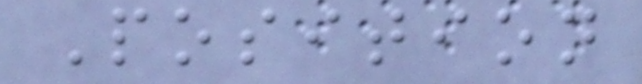Position
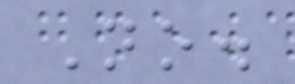No.
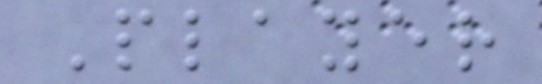Player
